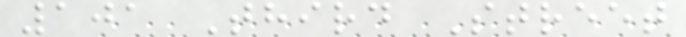101 Third Street
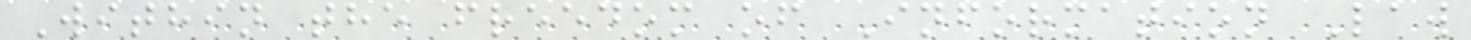Within the freedom of Information Law
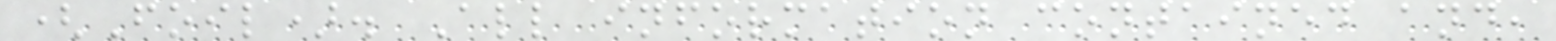(Foil). All information contained and,
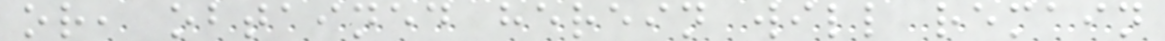or, obtained herein will remain
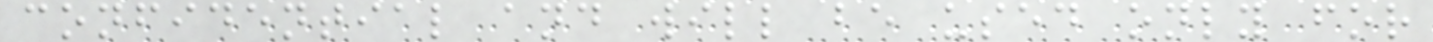confidential and will be used only for
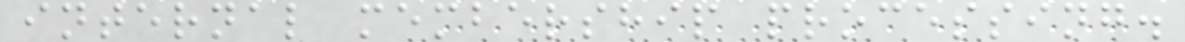internal membership processing.
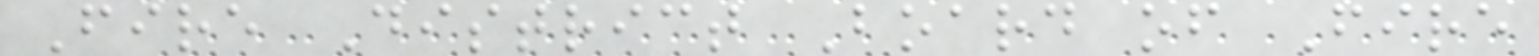Fire District Board of Fire
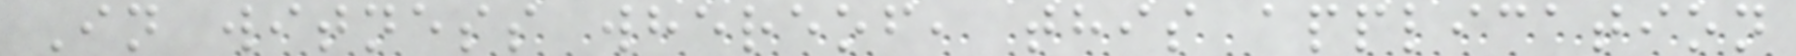In witness whereof, this application
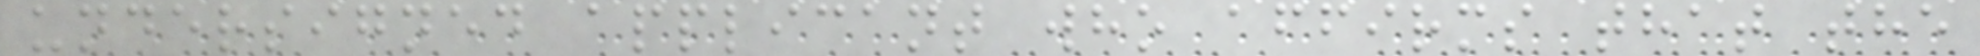undersigned applicant who affirms that the
